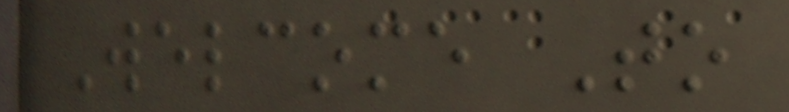Welcome To
